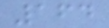164
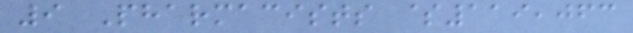9 Pharmacists $119,063
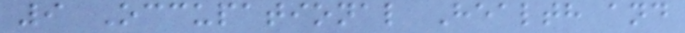9 Occupational Health and
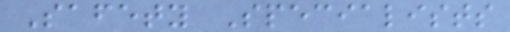Safety Specialists
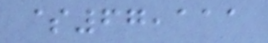$67,111
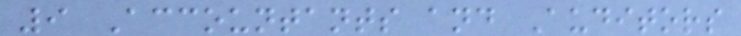9 Accountants and Auditors
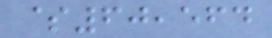$60,564
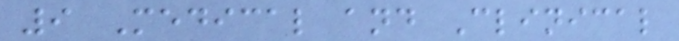9 Medical and Clinical
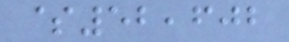$52,602
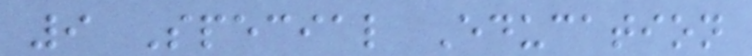9 Special Education
